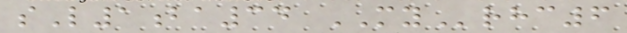sL1ba34 MYrhc6
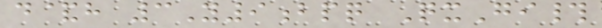d&h 3Y9bpq QxGi#
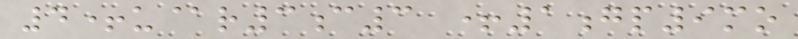4+u@r3c3 +1gp9mo
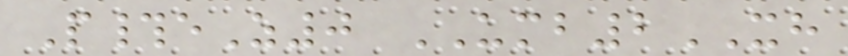P#eZ0 UMB2XH
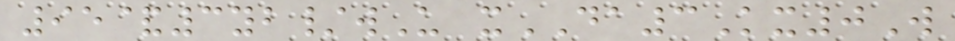95&3yb/wU xDA3Kx0W
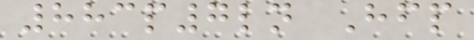883p7ln Hfp
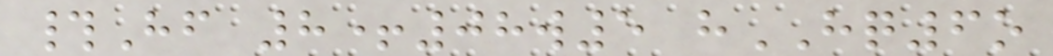#Hf 8+08w5 hHQ6o
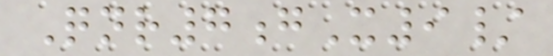Qnr7gX9/
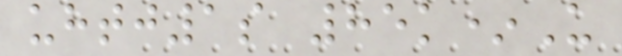uhtj1s 85k*U
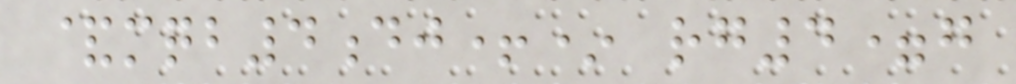&mqb4dj+* rg4=g
